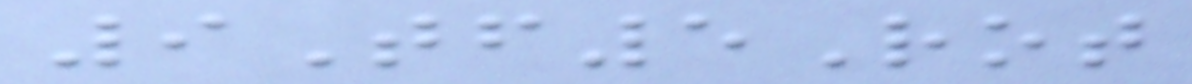9Tf5Rot
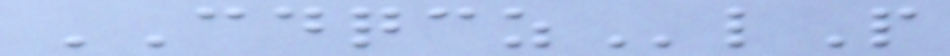CDQCZlP
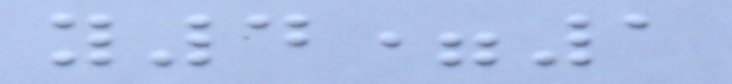y4=1
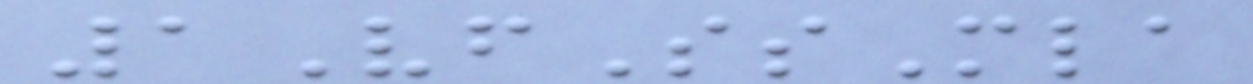1VfSsMla
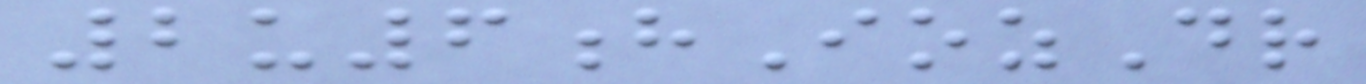2u6hIozDr
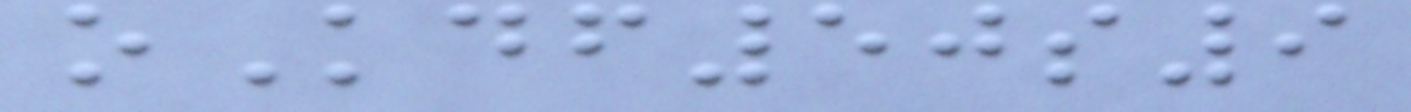oKdf50s9
